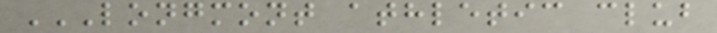LONGMONT ATHLETIC CLUB
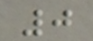0
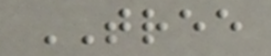TREE
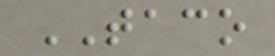TACO
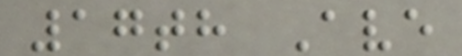17th Ave
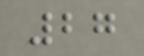27
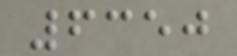6350
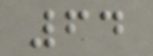64
